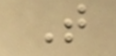T
